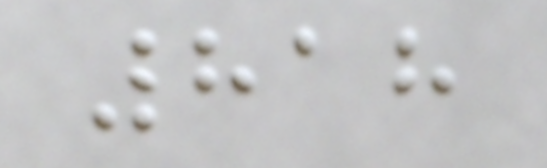818
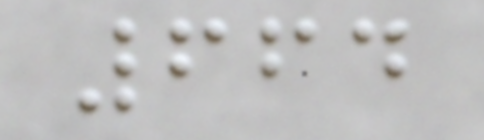664
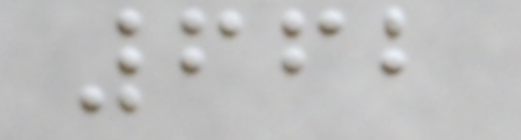662
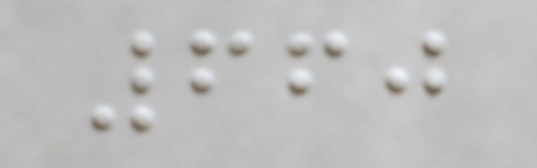660
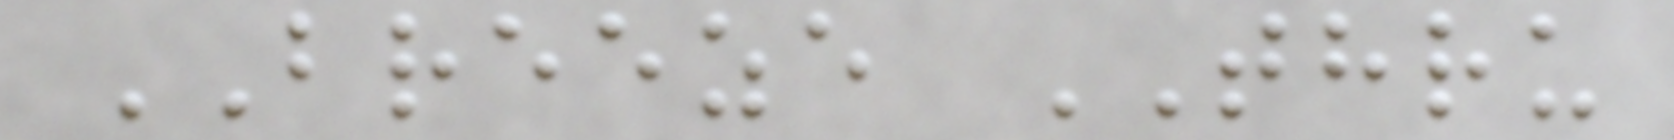BREEZE THRU
